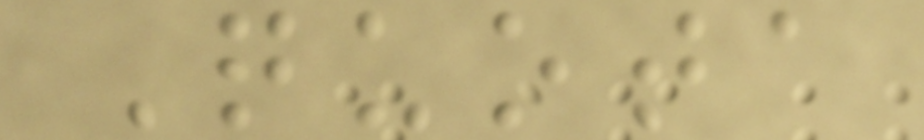Quota
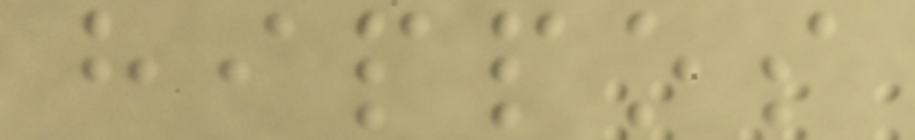hippos
